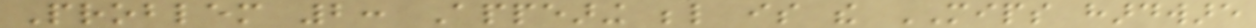Problem 2: Appearing below is the MIPS hardware
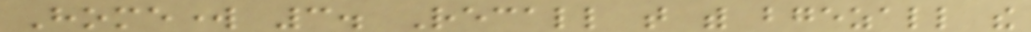Homework 3. Recall that with bgezall the
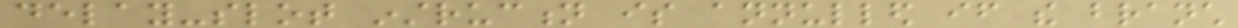delay-slot instruction is annulled if the branch
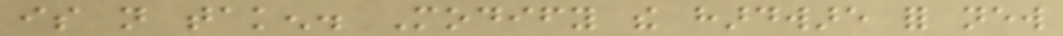is not taken. Modify the hardware for new
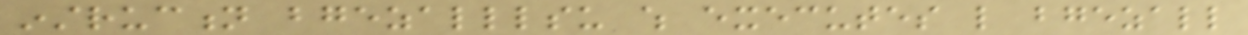instruction bgezalllsu which executes like bgezall
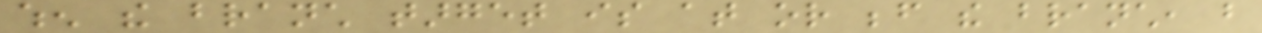when the branch target is at or before the branch, but
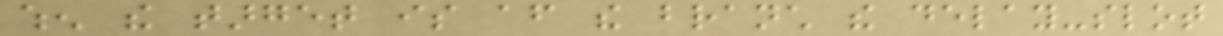when the target is after the branch the delay-slot
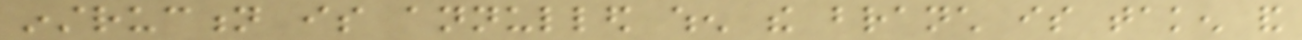instruction is annulled when the branch is taken and
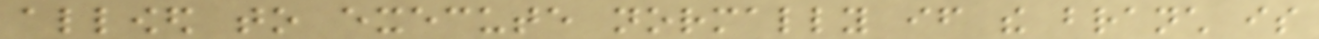allowed to execute normally if the branch is
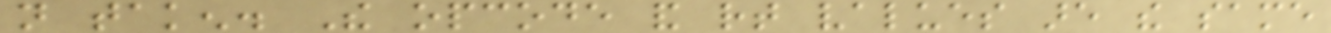not taken. The opcode and rt values are the same
